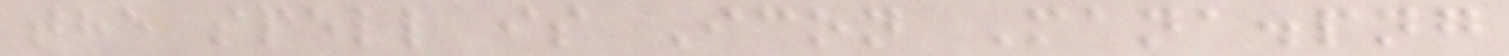the spell is Icon Mana.png
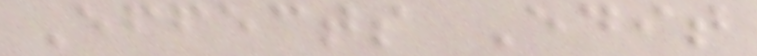Effects Edit
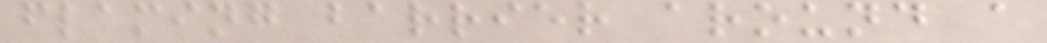flaming barrier around a
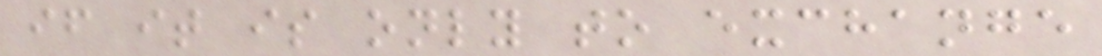if it is only to exchange
